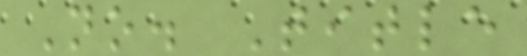No. Title
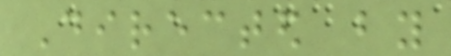Directed by
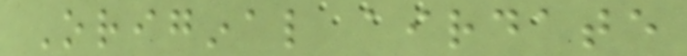Original airdate
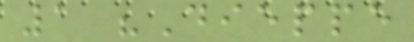1 "Dieppe
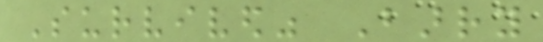Survived" Barry
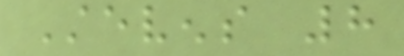Stevens 8
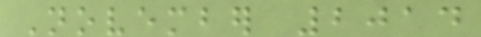November 2014
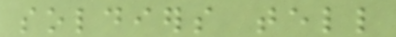soldiers tell
